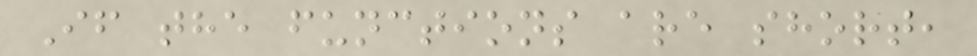If the functions are short,
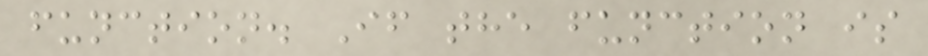function. If the function is
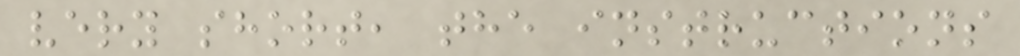very short, the instructions
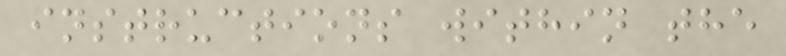instructions within the
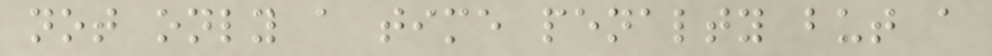not only a time penalty but a
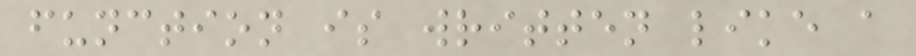function is written like a
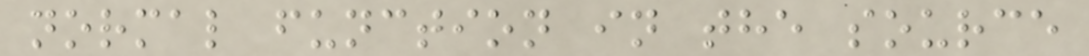normal function in the source
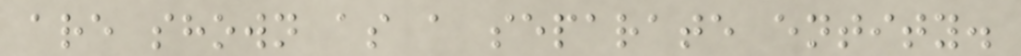are shown as a separate entity.
